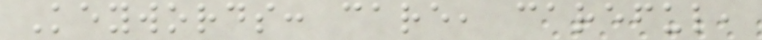Keywords: care, careful,
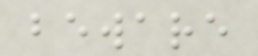beware
